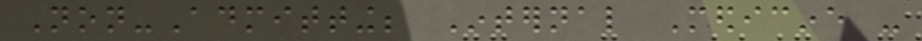Non-Admitting; Internal Medicine -
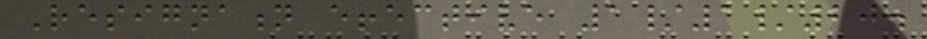Resignation effective 1/1/20.
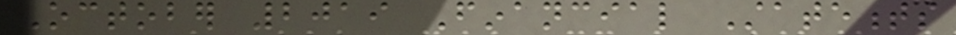October 2019 Financial Statements
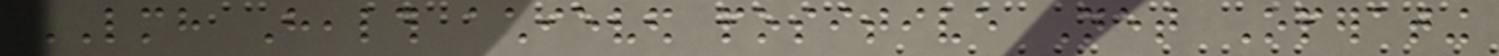LMH Health achieved positive Net Operating
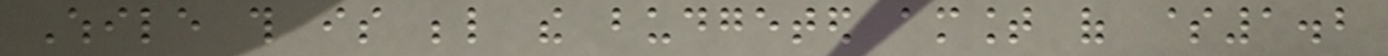While this is below the budgeted amount of $1.2
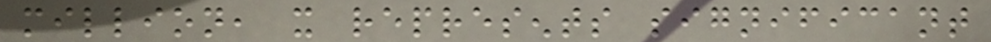million, it represents significant
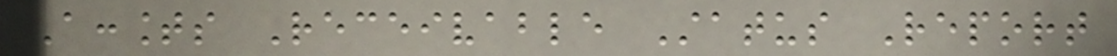Accounts Receivable Status Report
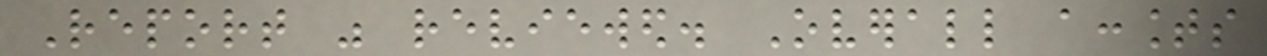Report was reviewed. Overall accounts
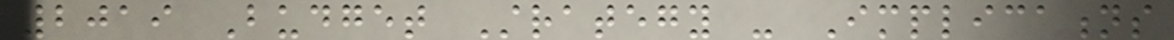2019 Budget Strategy - Implications
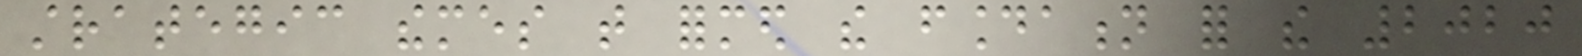strategic themes that formed the foundation for the 2020
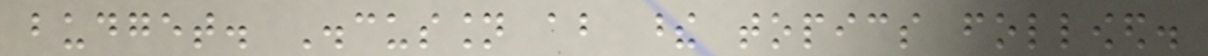budget. Discussion about these topics followed.
